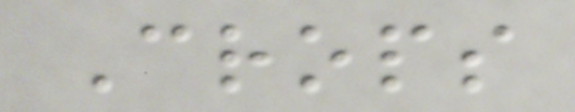Crops
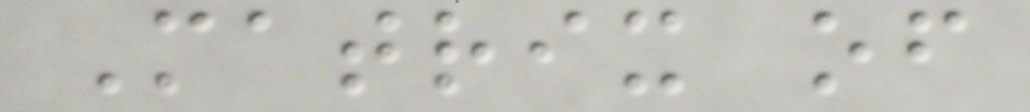Matrix of
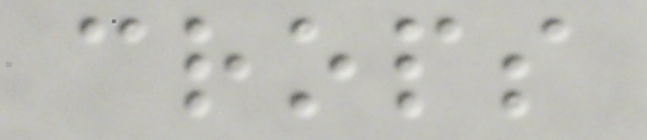crops
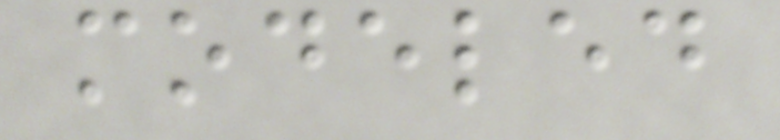modeled
